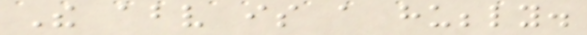The above is a hubbly.
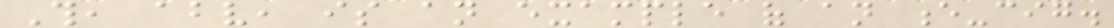This, above, is an example of an e-cig.
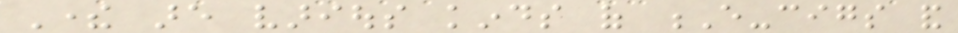There are various kinds of E-cigs and
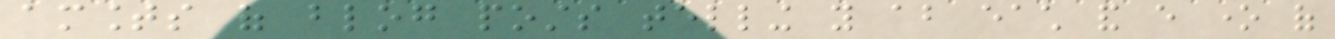amounts of blog posts telling you about each and every one of
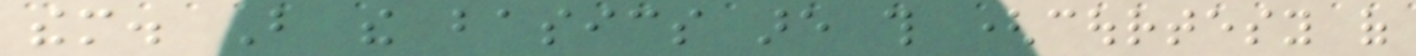them. But the basics are this (courtesy of
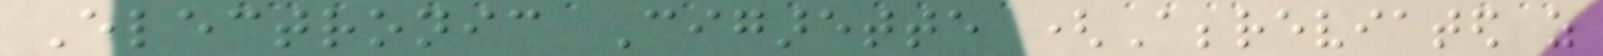Electronic Cigarette (Abbreviated as
